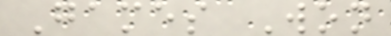Games Won
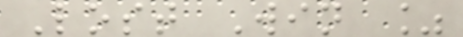Lost Win %
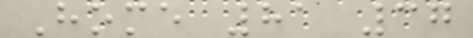Home 81 37
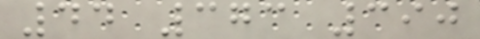44 373 390
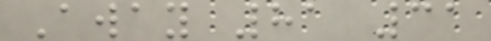Away 81 31
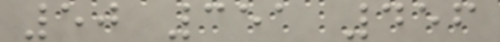50 351 456
